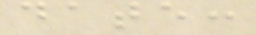date:
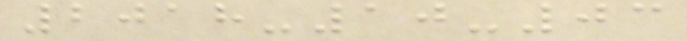2018-10-03
